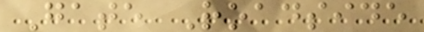Gate Roadside
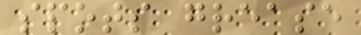spots grease
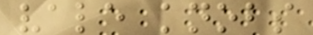vale knobs
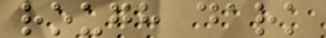rough dark
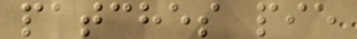patches pie
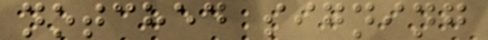notched signing
